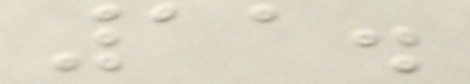11.
